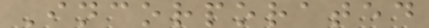Incorporated
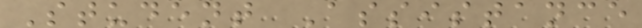Student Assistance
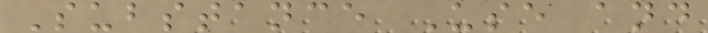Substance Use and
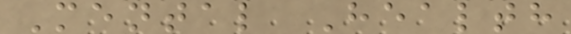Mental Health
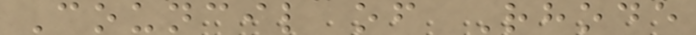Council of Rhode
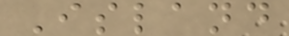Island
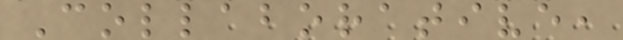Collaborative,
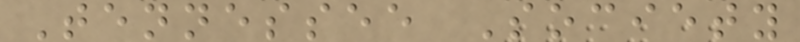Tennessee Society
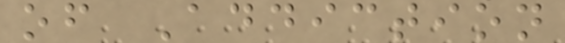of Addiction
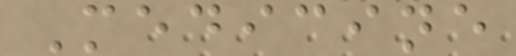Medicine
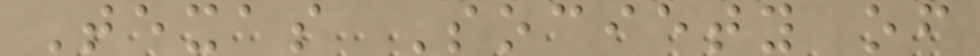Texas Society of
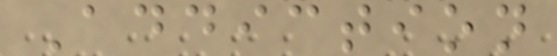Addiction
